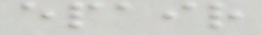epair
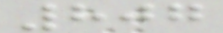807
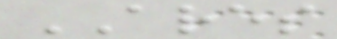ARES
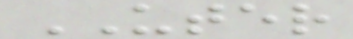UTER
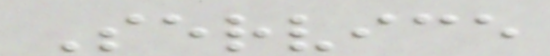Service
